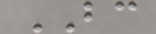BC
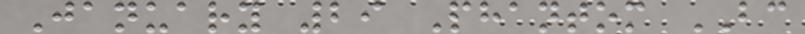January 29 Phantom BC
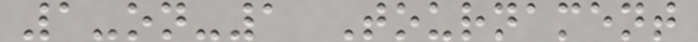1-on-1 Tournament
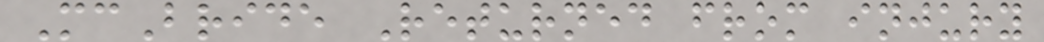McBride Returned from injury
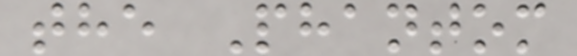the Phantom
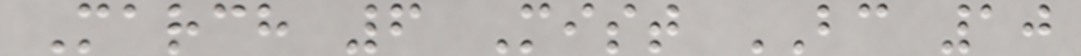March 6 Mist BC 10
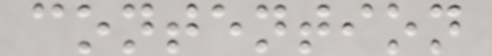contention
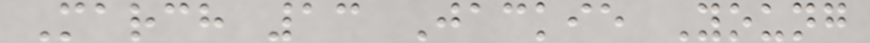March 13 Jackie Young
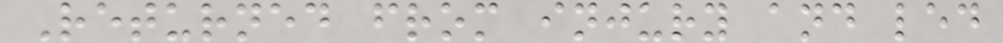Returned from injury and led
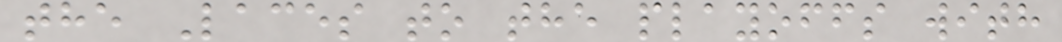the Laces to the playoffs with
